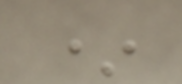*
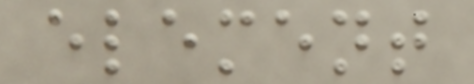element
